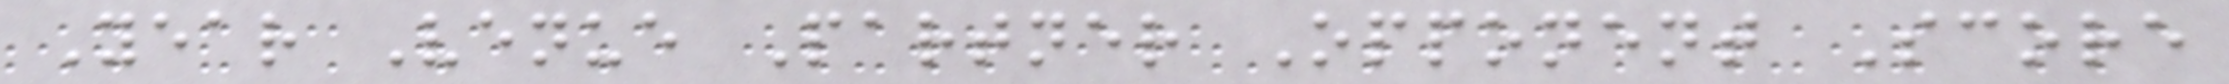Year Venue Partner Opponent Score
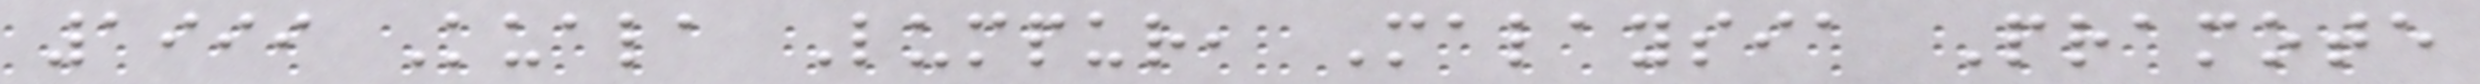1999 Kuala Lumpur, Malaysia Pramote
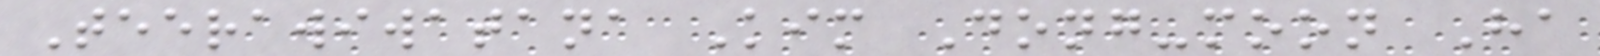Teerawiwatana Kim Dong-moon Ha
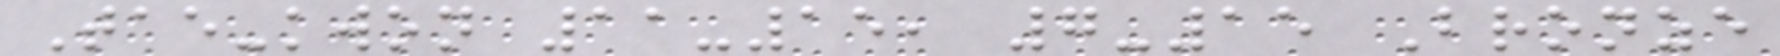Tae-kwon 11-15, 7-15 Bronze
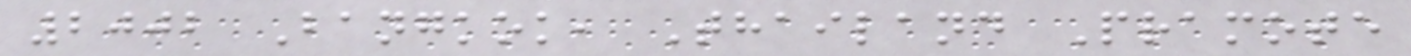2002 Bangkok, Thailand Pramote
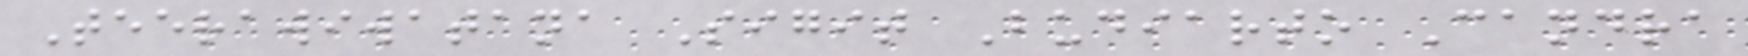Teerawiwatana Sigit Budiarto Candra
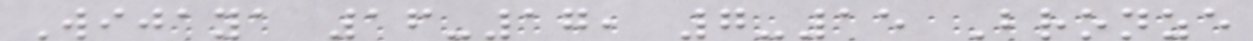Wijaya 16-17, 7-15 Bronze
